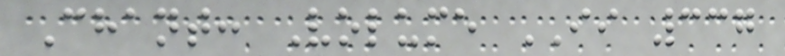Chant: Volume II 337
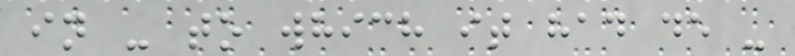in - to which it had de -
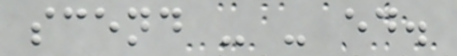scend - - ed.
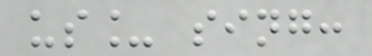us_ sing:
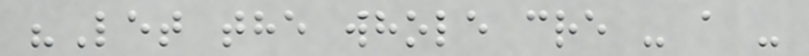"Let the whole cre - a -
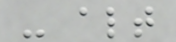- alt
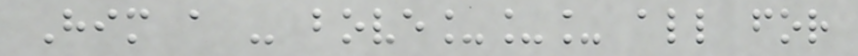Him a - bove___ all for
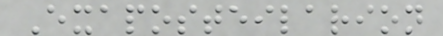Exaposteilarion
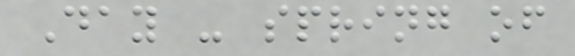Day - spring of
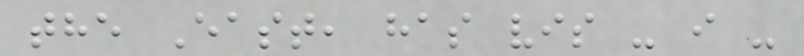the East, has vis - i -
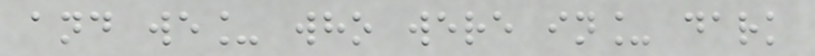and we_ who were in_ dark
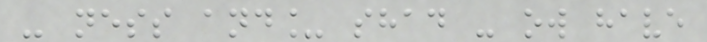- ness and_ shad - ow have
